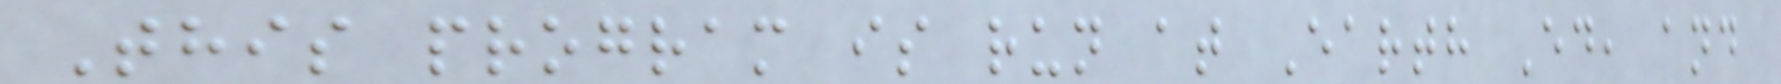This program is run at Earth Ed, and
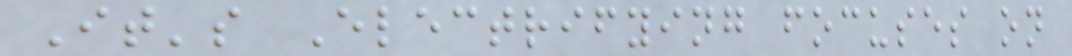It's Electrifying focuses on
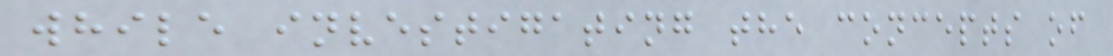while investigating the concepts of
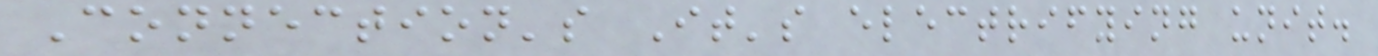Connection's It's electrifying unit.
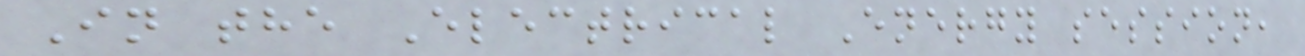In the Electrical Energy session,
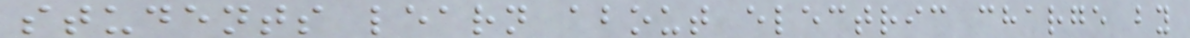students learn about electric charge by
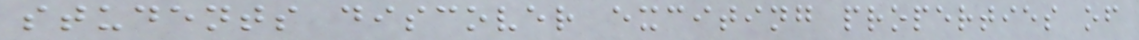students discover exciting properties of
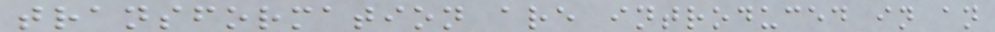transformation are introduced in an
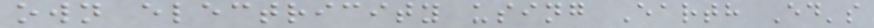own electricity using Earth Ed's
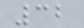32
